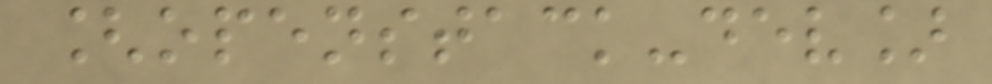[openstack-dev]
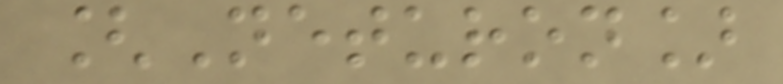[Neturon]
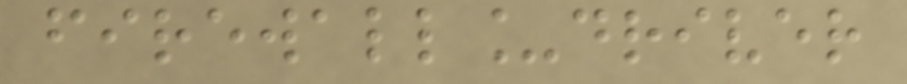firewall_driver
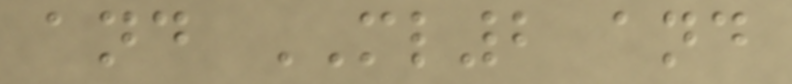and ML2 and
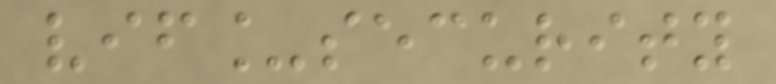vif_security
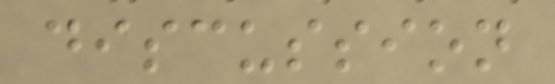discussion
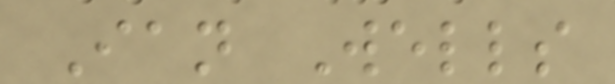Ian Wells
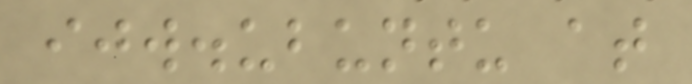ijw.ubuntu at
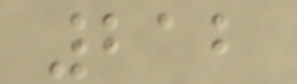212
